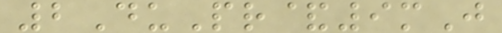2DuPr&9mJ
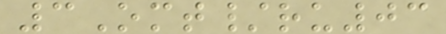3Omt/ru03
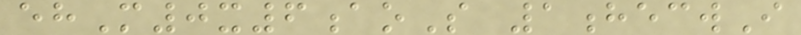ehM0x6aoS 1hecwI
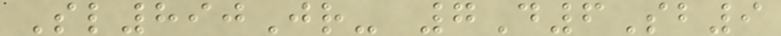Sl890Jr- 7D6Sb9
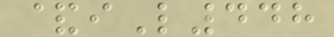&iL448
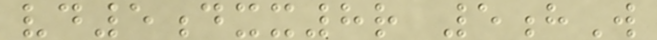vd5dxx8r 5hW
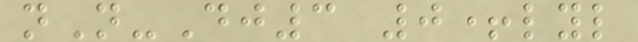nN-Dj3 0+lyl
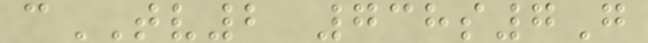cTV2 738s7G
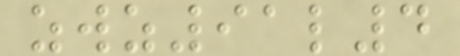zwz91l4
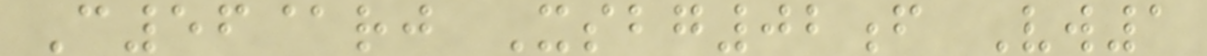C56@rj Xsbg02f Vw1
